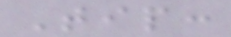Tip:
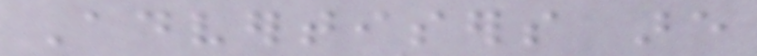Advertisers are
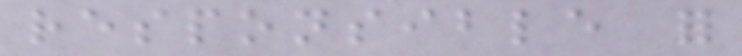responsible for
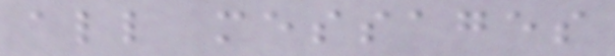all messages
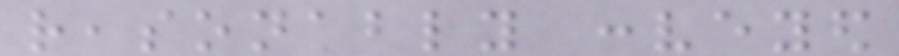reasonably conveyed
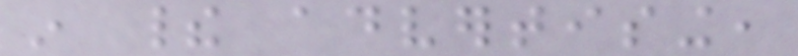in their advertising,
